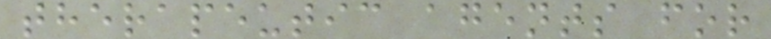therapeutic agents for
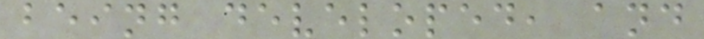being developed, and
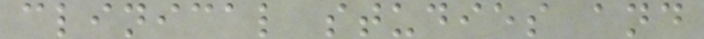clinical studies and
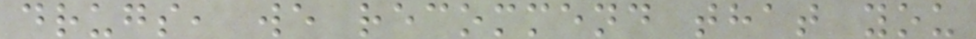drugs, we recommend that you
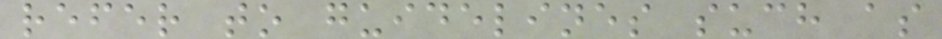refer to guidelines such as
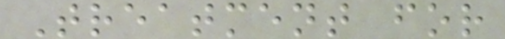Treatment for
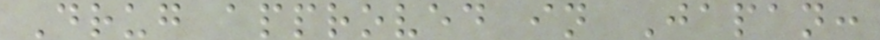Drug approved in Japan:
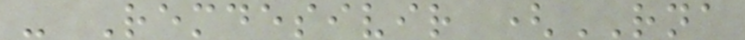- Remdesivir (RNA
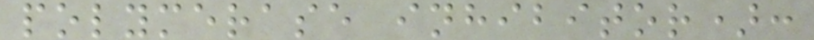polymerase inhibitor):
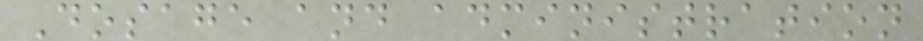Dosage and administration
